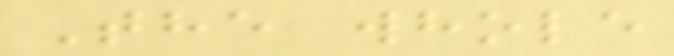The whole
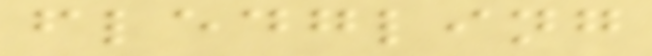fledgling
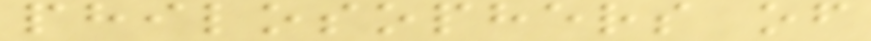philosophers of
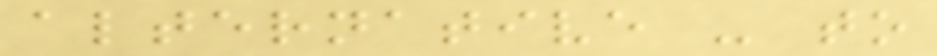alternative - to
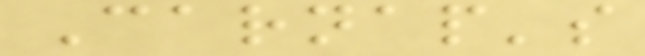Carnap's
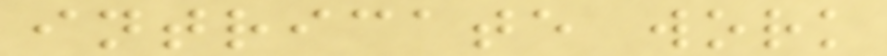intricate work
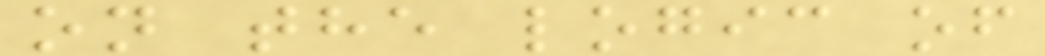on the logic of
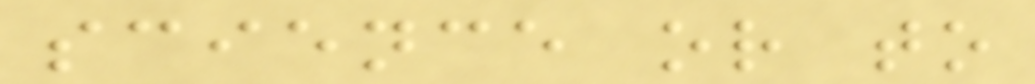science or to
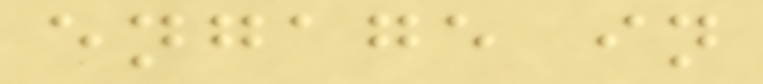engage in
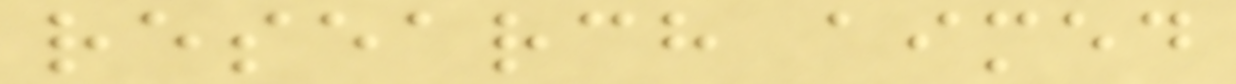research aimed
